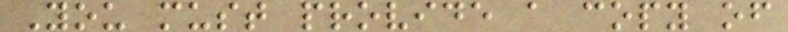You must provide a copy of
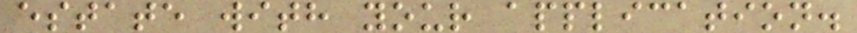estate with your application.
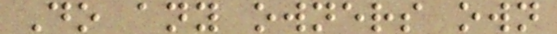Do any owners own
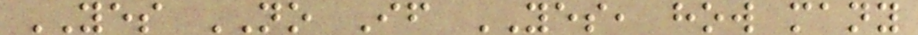YES NO If YES, how many
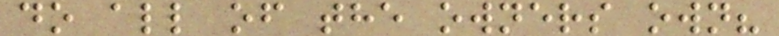do all of the owners own?
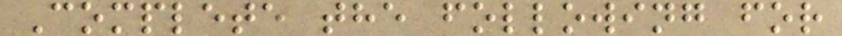Complete the following for
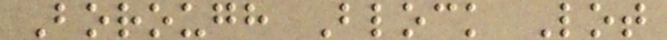Borough Block Lot
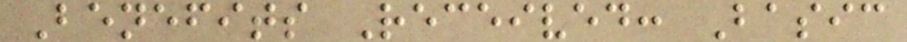Benefits Received: Basic
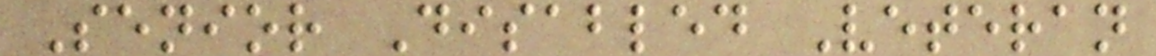Senior Disabled Veteran
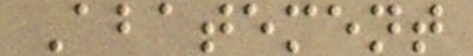Abatement
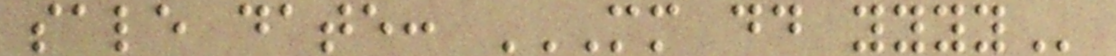sale date: MM DD YYYY
